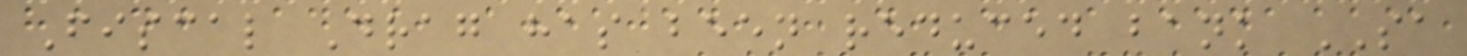Fiscal Drag has been reduced bank SA
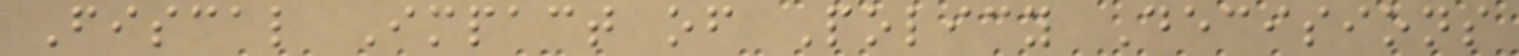Fiscal Impact of Policy Decisions
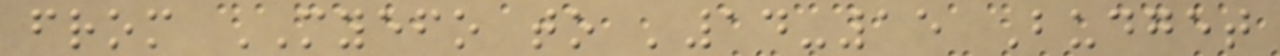from MYEFO to '14-15 Budget
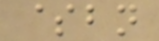$bn
